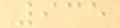935
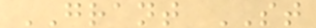GRANT ST
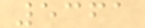5361
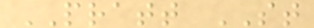PRATT ST
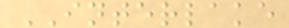INTERLAKE
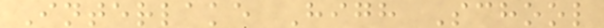Interlake High School
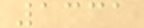1331
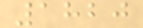1820
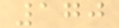170
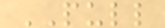PULL
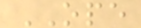OPE
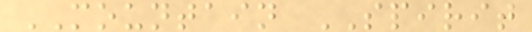MOUNTAIN SPIRIT
